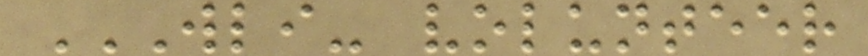WLI- VOLUNTEER
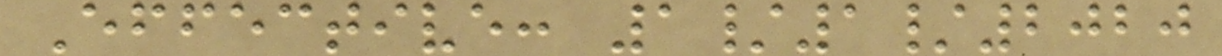Effective: 1/1/2020
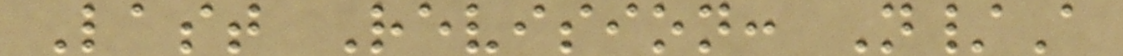Last Revision: N/A
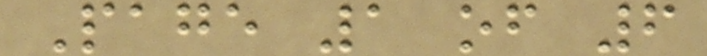Page 1 of 6
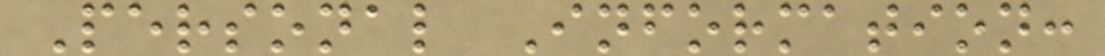Personal Information:
